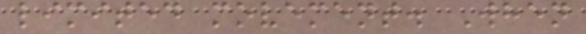limited movement. When
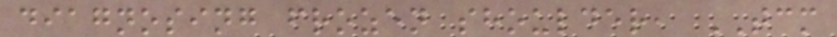diagnosing frozen shoulder, TCM
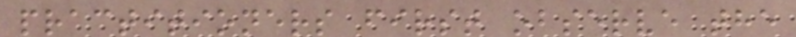practitioners first observe the
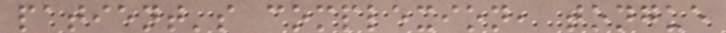patient's complexion, tongue
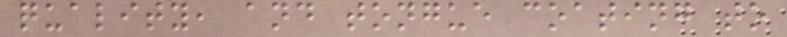quality, and tongue coating to
